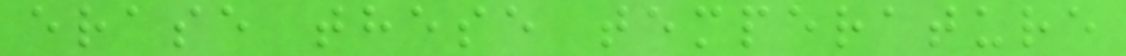erase these temperature
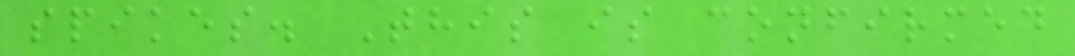spikes. This is confirmed
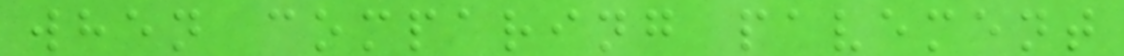when comparing pavement
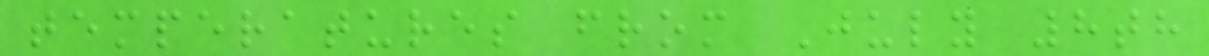temperatures from July 8th
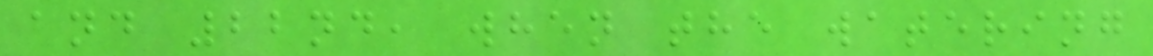and 22nd, when the watering
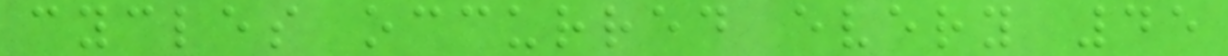cycles occurred every 45
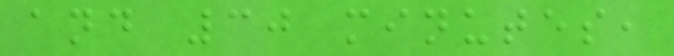and 30 minutes,
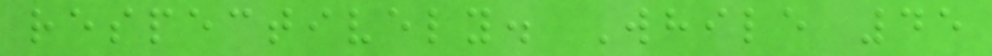respectively. While 45
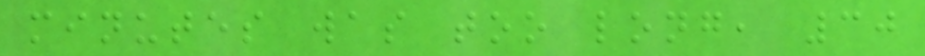minutes was too long, 30
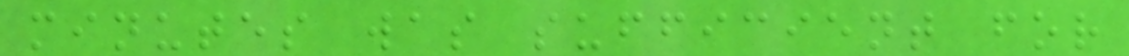minutes was sufficient for
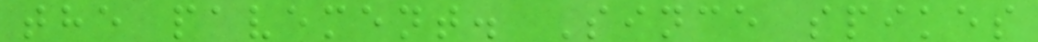the pavement. Since spikes
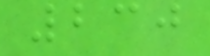230
